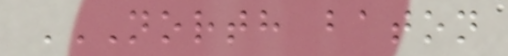NORTH BATON
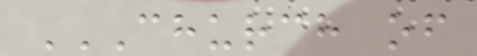CHURCH OF
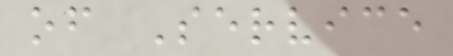of Service
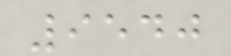9540
